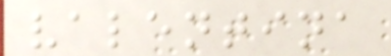valentina
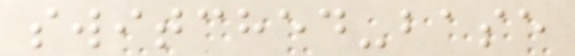switched-base
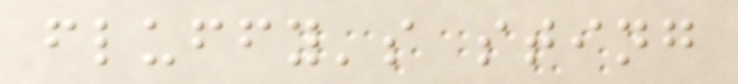fluffy's sting
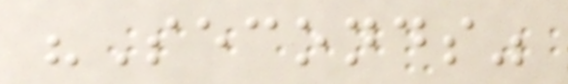"Seconds"
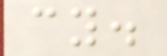cy.
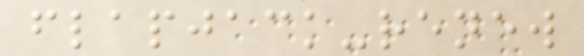flapjack-renew
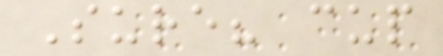Sure? cup
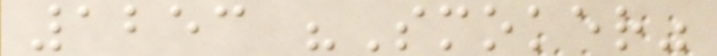1253 "Smoker"
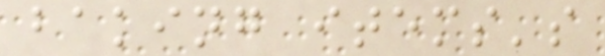baking items's
